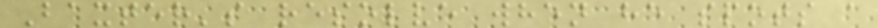Baxter's resolve when he spots a
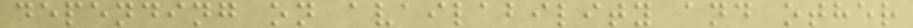depending on availability and other
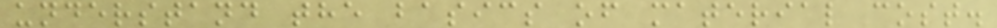understand the basics of material cost.
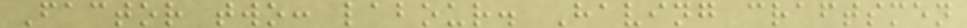Factor two: labour. Having craftsmen
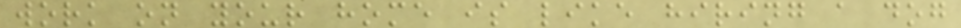work on your home is like hiring a dog
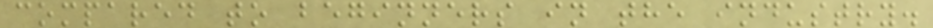compared to beginners in the industry.
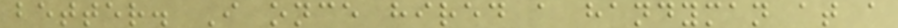better. I once hired a handyman at a
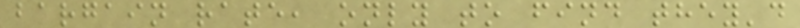bargain rate, only to find they'd
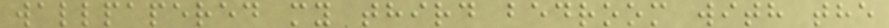wallpapered my third bedroom with the
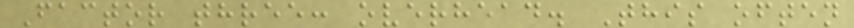Factor three: overhead. This often
